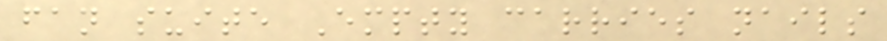fan suite Empty carries nails
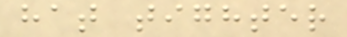hat tighter
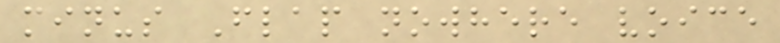minus Flap nowhere voice
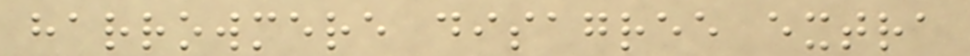harrowmere disagree extra
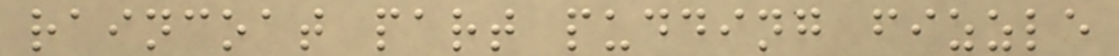raincoat part pudding fizzle
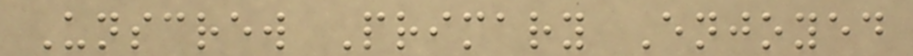Unscrew Primary Enjoyed
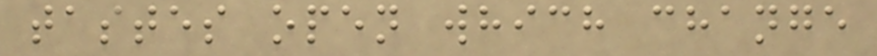tastes open which change
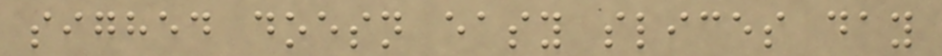sighed doesn easy slices day
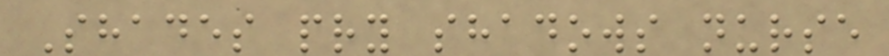Shades pry shadows nurse
